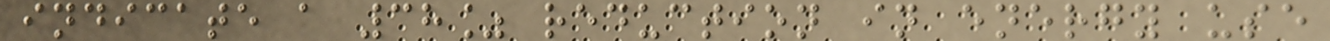indicate a 38% reduction in energy use
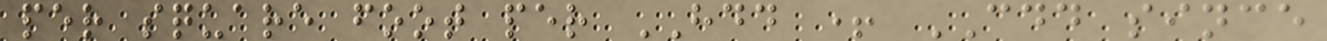per square foot per HDD + CDD since
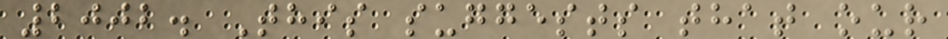2002. This suggests that our
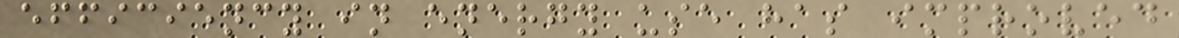efficiency in energy use has improved
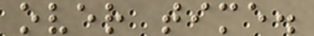over time.
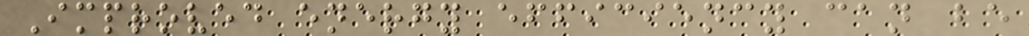Improved energy efficiency can be
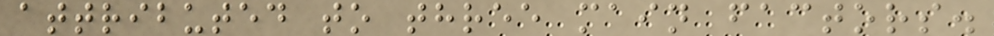attributed to three main factors.
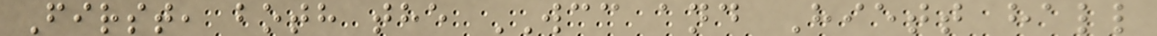First, both the WCC and Hiett hall
